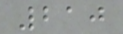210
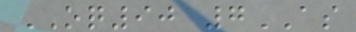OQ90 7AS
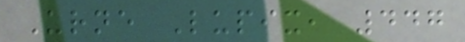Urne Lupix, 447
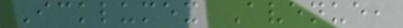Icklumex Avenue,
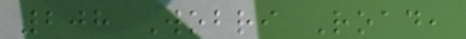208 Wobri Road,
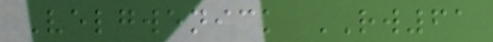Velgwenick RW61
